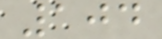104
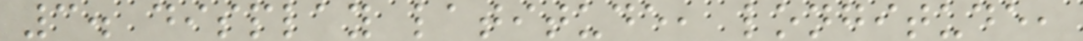3. display latitude, longitude,
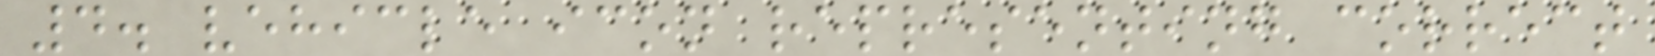4. vehicle icon representing correct
